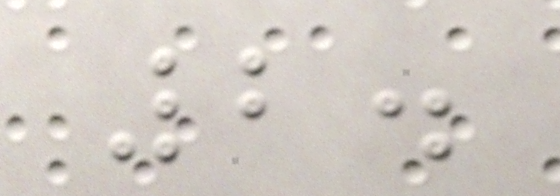2.
